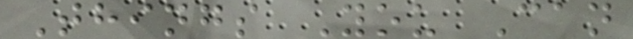Things You Can
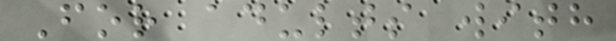For adults with
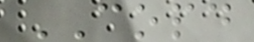COPD
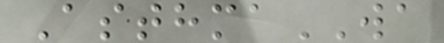AsthmaWA
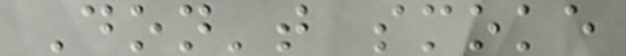Don't smoke
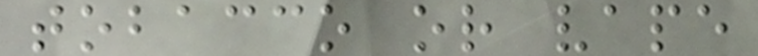tobacco or vape
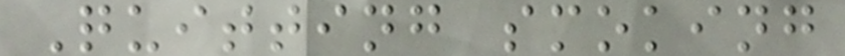Quitting smoking
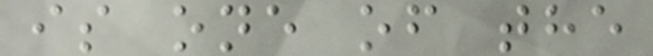is one of the
